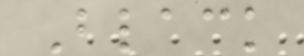Black
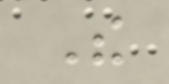The
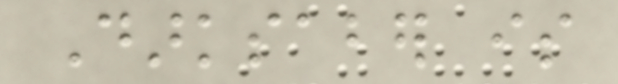Darksaber is
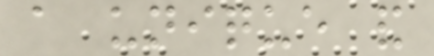a unique and
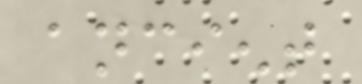ancient
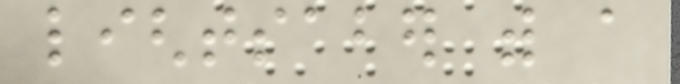lightsaber with a
